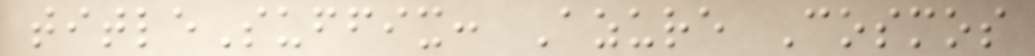titleSuffix: Azure Cosmos
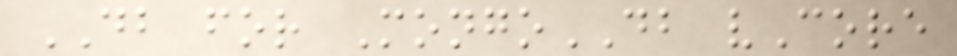DB for MongoDB vCore
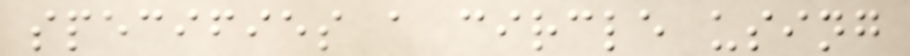specifies a circle using
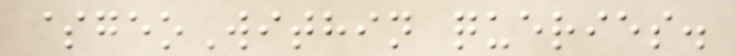$geoWithin queries.
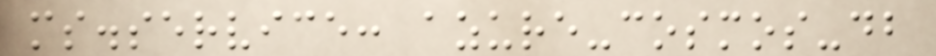ms.service: azure-cosmos-db
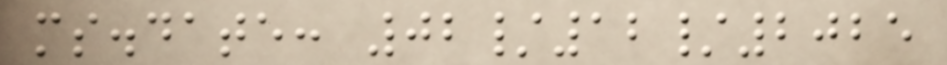ms.date: 02/12/2025
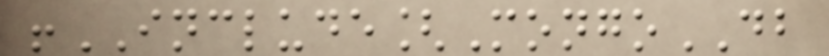!INCLUDE[MongoDB
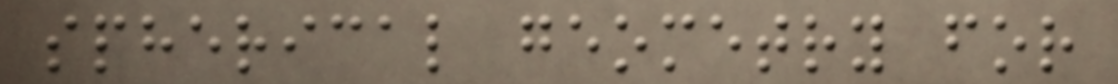spherical geometry for
